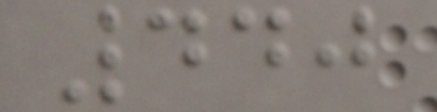440
